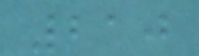210
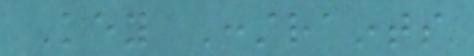Key Constraints
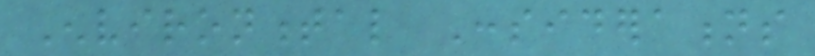Environmental Considerations
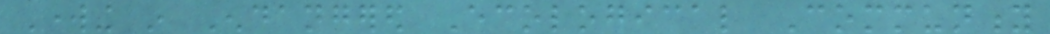Working in Endangered Ecological Community
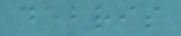debris
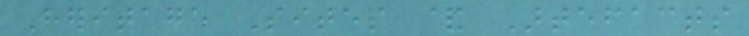Heritage Sites & Artefacts
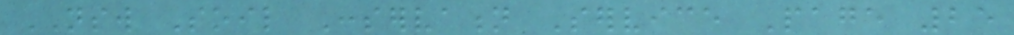NSW Soil Conservation Service Page 25
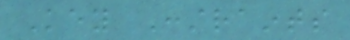Key Constraints
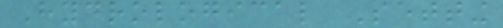Hydrological Setting
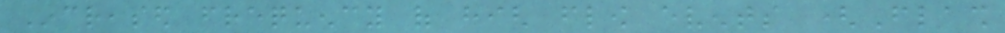Increased frequency of high flow events (Flash
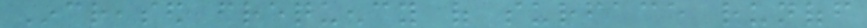Increased frequency of surface runoff
